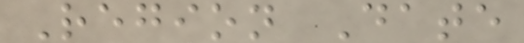Region Date
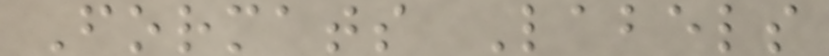Formats Labels
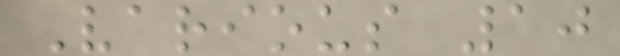Various 10
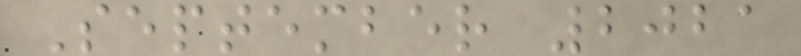September 2021
